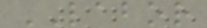LABOR
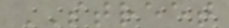STREET
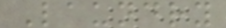Laundry
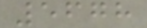5678
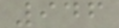946
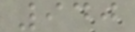940
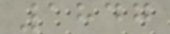1847
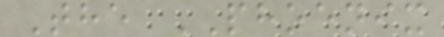The PHOENIX
